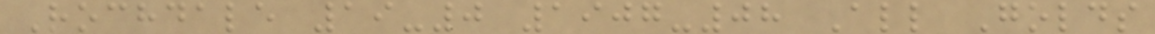Rochdale 19-0 1907-08 All Golds
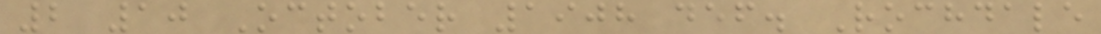2 10 October 1908 def. Rochdale
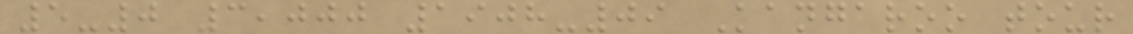5-0 3,000 1908-09 Kangaroo tour
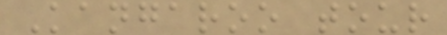Kangaroo tour
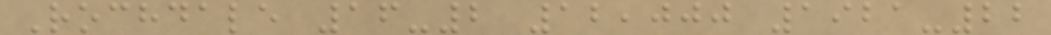Rochdale 16-2 12,000 1921-22
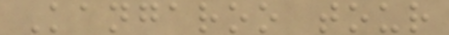Kangaroo tour
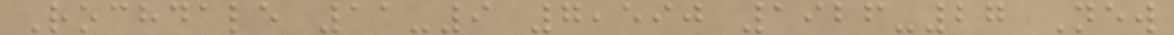Rochdale 11-9 7,590 1926-27 New
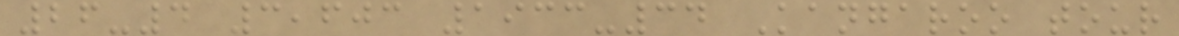26-4 3,603 1933-34 Kangaroo tour
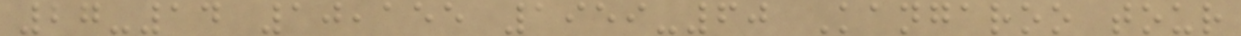27-14 10,155 1959-60 Kangaroo tour
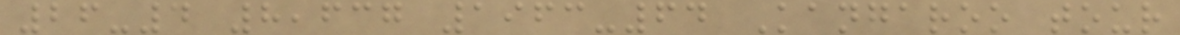26-4 8,637 1963-64 Kangaroo tour
